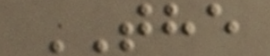THE
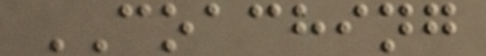COACHING
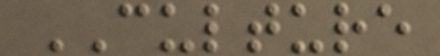CULTURE
